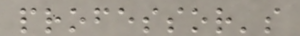professor's
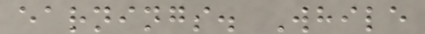earnings. While
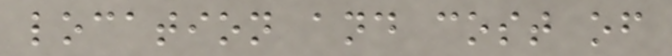location and cost of
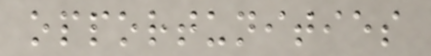opportunities
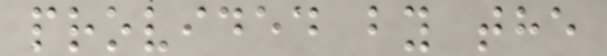provided by the
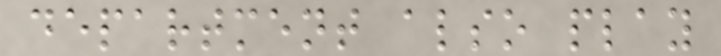department also play
